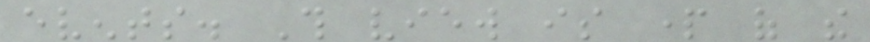events. This view is part of the
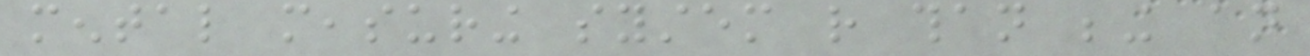mental measuring system rather than being an
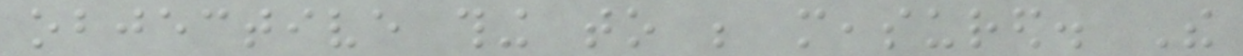objective thing to be measured. The
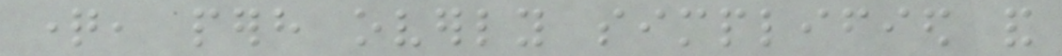question, perhaps overly simplified and
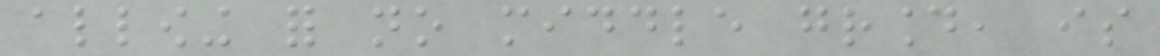allowing for no middle ground, is
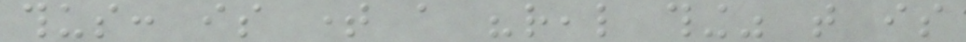thus: is time a "real thing" that is
